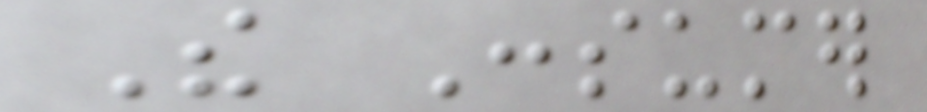The Consumer
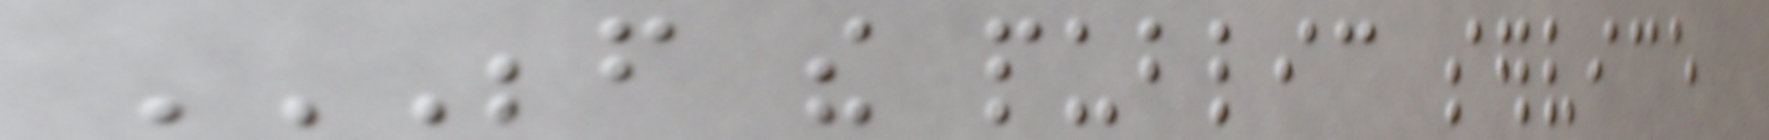BEFORE THE PUBLIC SERVICE
